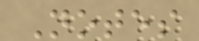Notes
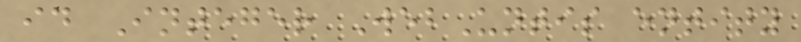id Integer WebUntis entity
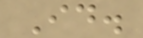Id.
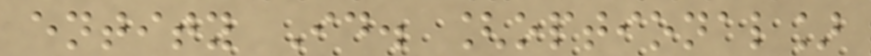entity Id. [optional]
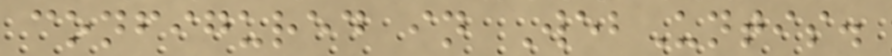configured in WebUntis.
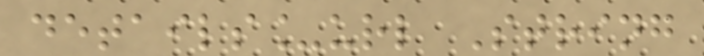details_url String
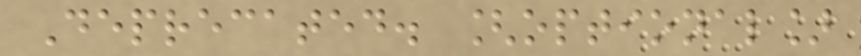Deprecated. [optional]
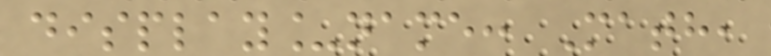display_name: Math,
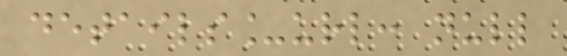details_url: null
